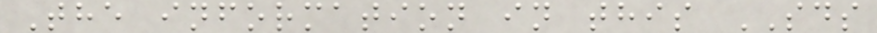The information in this SDS
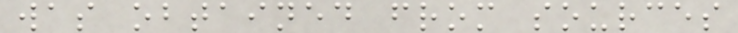was obtained from sources
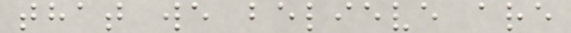that we believe are
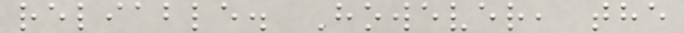reliable. However, the
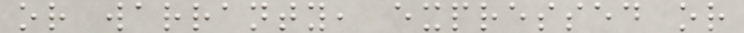or warranty, expressed or
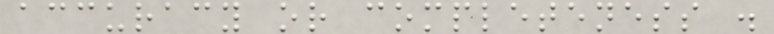accuracy or completeness .
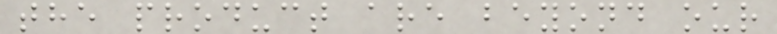the product are beyond our
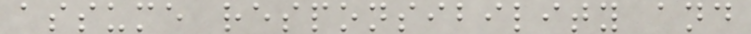assume responsibility and
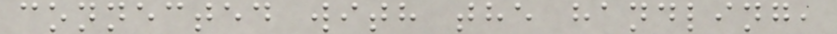connected with the handling,
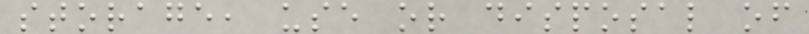storage, use or disposal of
